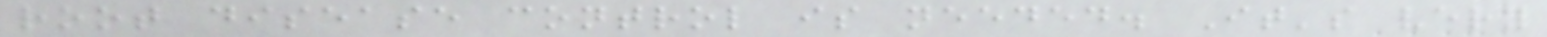root disease control is needed. It's very
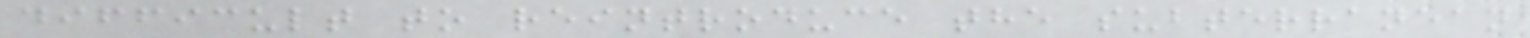difficult to reintroduce the subterranean
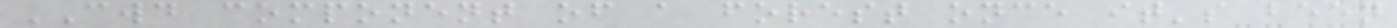CWD component of a forest once it's been
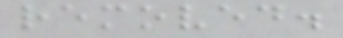removed.
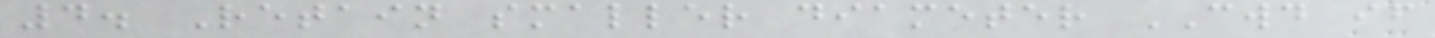4. Retain smaller diameter CWD if
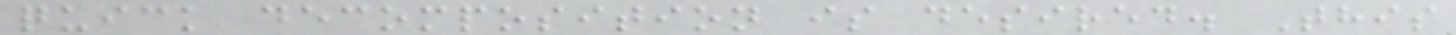quick decomposition is desired. This
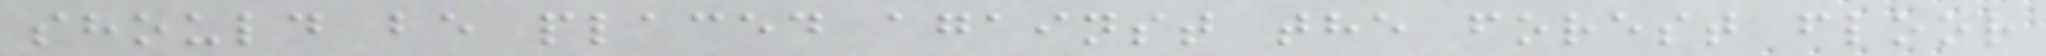should be placed against the forest floor
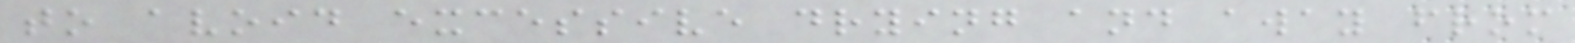to avoid excessive drying and away from
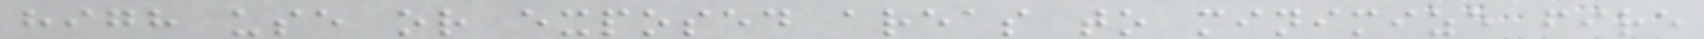high use or exposed areas to minimize fire
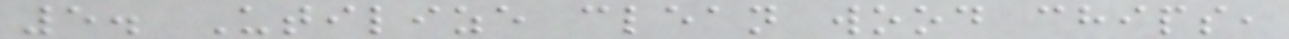5. Utilize clean wood chips,
